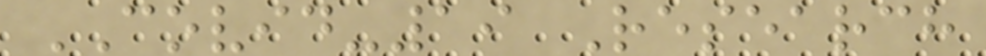COVID-19 Research
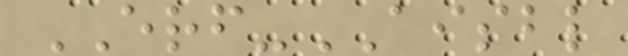ERF-AISBL
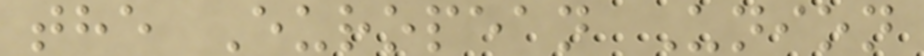the European Union
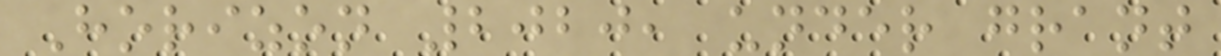Horizon 2020, under grant
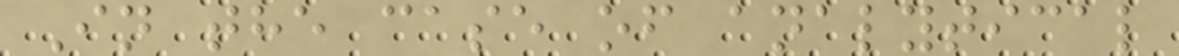In the case of analytical
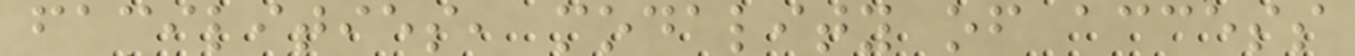facilities, modality of access
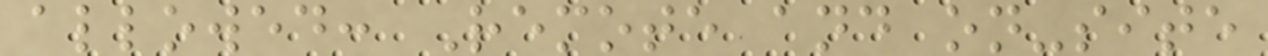allowed: Remote and on-site
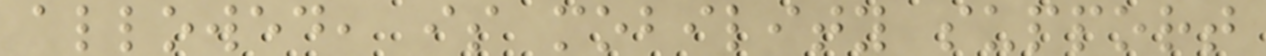allowed, is mobility support
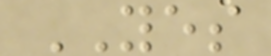YES
